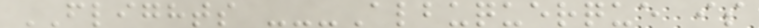FLIGHTS ---Albuquerque is
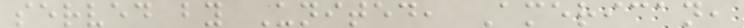served by United, American,
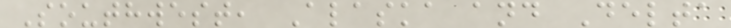Southwest, Alaska and Delta
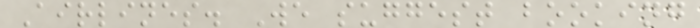Airlines. We suggest booking
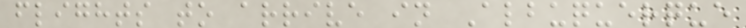flights to arrive in Albuquerque
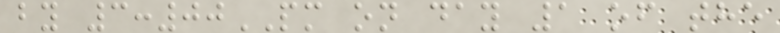by 3:00PM on day 1 of the
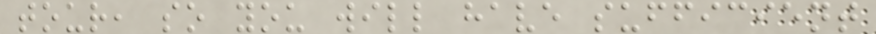tour, so you will have sufficient
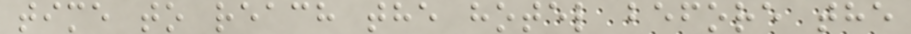time to reach the hotel before the
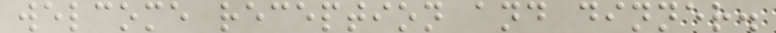welcome reception and dinner.
